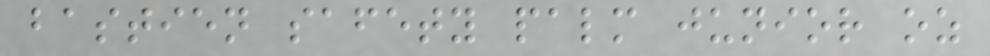bastien safety palm junior oz
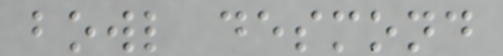bowl desmond
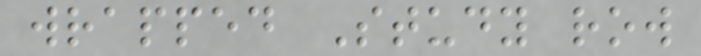wrapped Study row
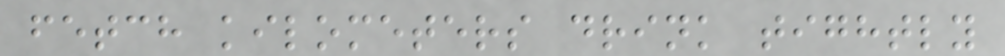fetch kilometers drink tightly
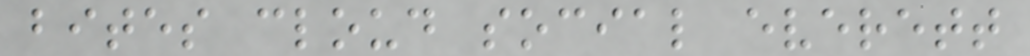bites cloud social everett
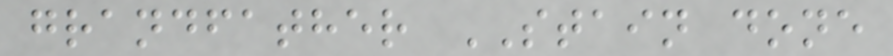grandfather STAIN done
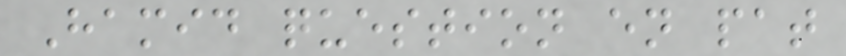Hamid question en pat
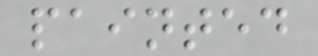painted
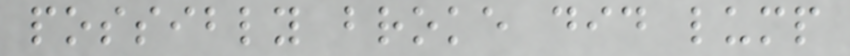possibly broke did lump
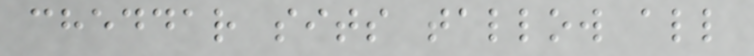cheddar sits tallow all
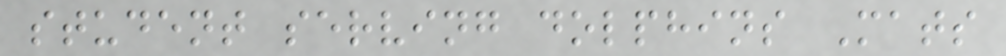student serving dolphins Mats
